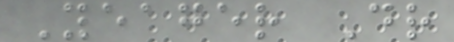Yeager Dr
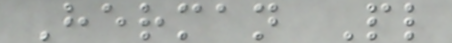Herman Pl
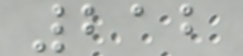212
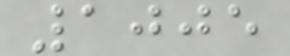1005
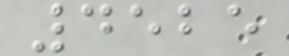4525
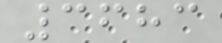3683
